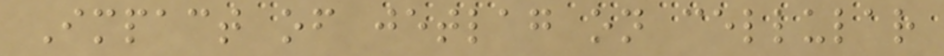Impact of jetlag on cellular
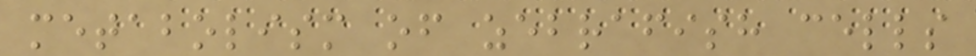metabolism of zebrafish cells
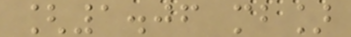[1.06 mb]
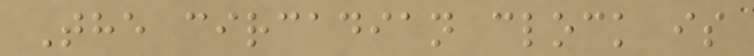The circadian clock is
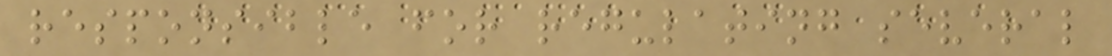responsible for regulating several
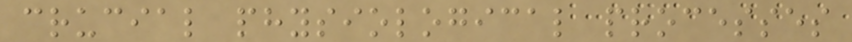crucial physiological processes
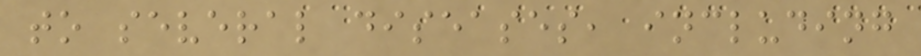to several diseases, including
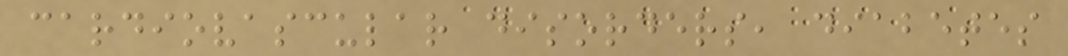cardiovascular disorders, diabetes
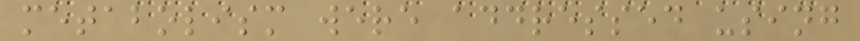metabolism were addressed using
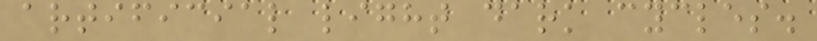artificial light dark cycles.
